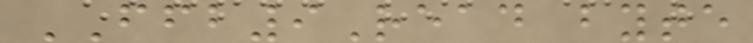FFB9Read byte
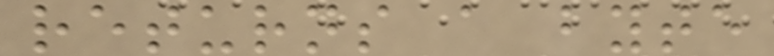returns a byte
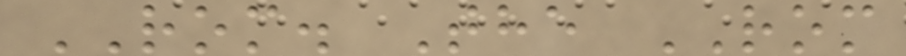ROM. The ROM
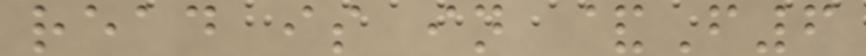read is in &F6
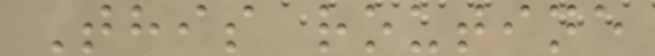This routine
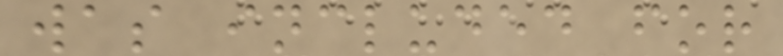was included for
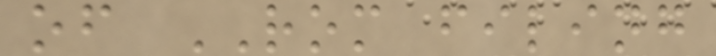of ROM filing
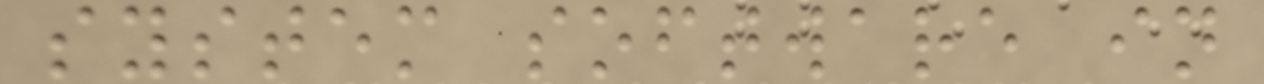system software in
